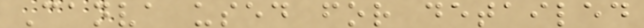Canva used for detailed
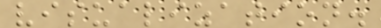visualization.
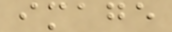image
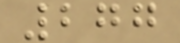277
